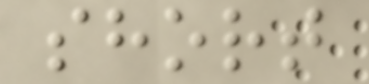short
